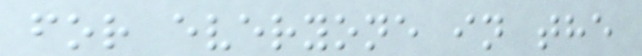for everyone in the
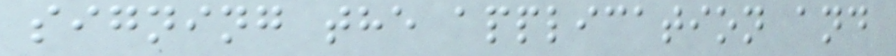signing the application and
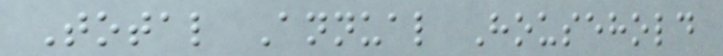Total Annual Household
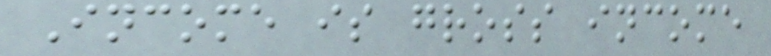Income is gross income
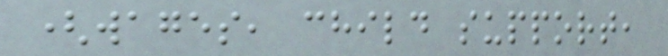(wages, child support,
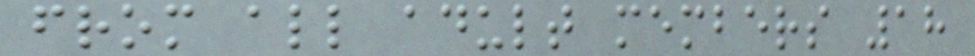from all adult members 18
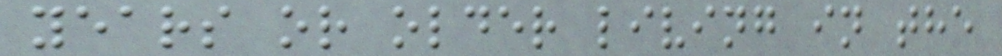years or older living in the
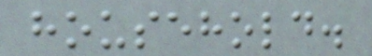household.
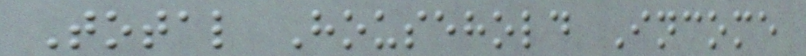Total Household Income
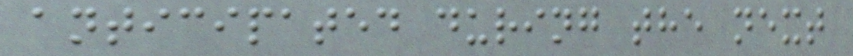anticipated during the next
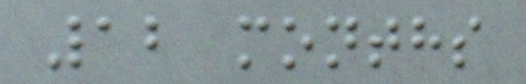12 months
